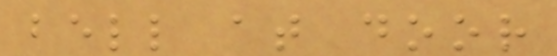bell at door
